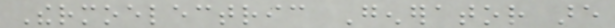Thermoelectric Generator are
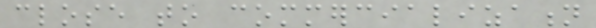close to commercialization
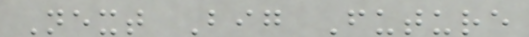Next Big Future
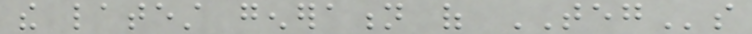the latest generation of TEGs
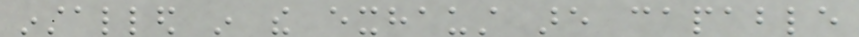installed in the exhaust are capable
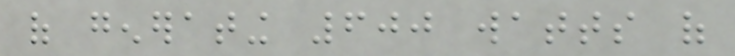of generating 600 watts of
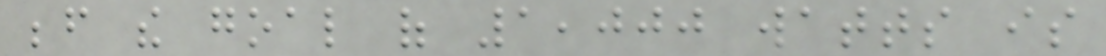before the goal of 1,000 watts is
